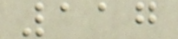117
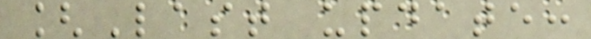[Last update:
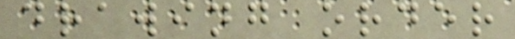drawing order
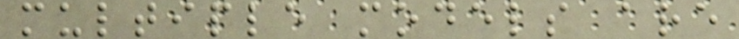multiple models are
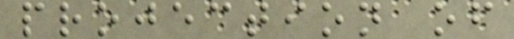projection of
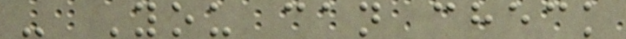- You can check
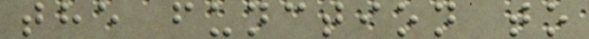the function to
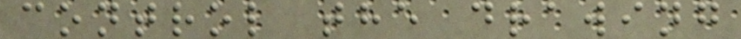control the drawing
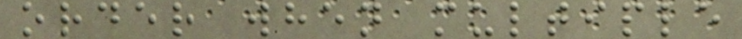order when multiple
